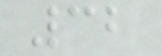32
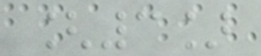[3]
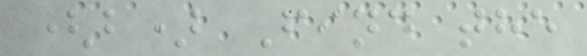(b) Find the
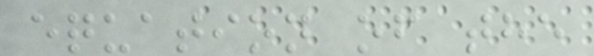equation of the
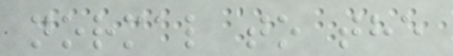normal to the
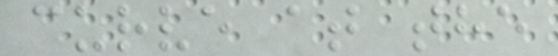curve at the
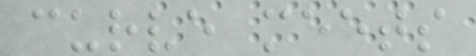curve meets
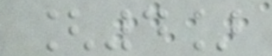[4]
